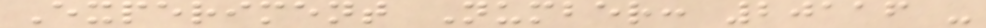Experiment Number: 20116 -
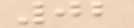02
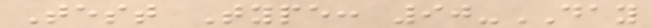Test Type: 90-DAY
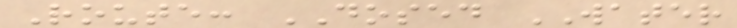Route: DOSED WATER
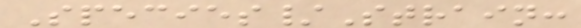Species/Strain:
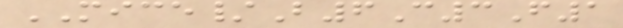MICE/B6C3F1
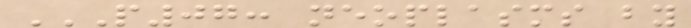P07: NEOPLASMS BY
